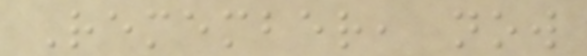Remember, now
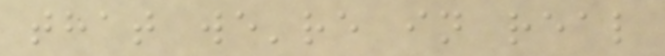that we're in real
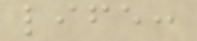life:
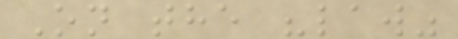On the "law"
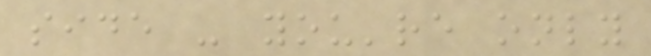side - you're only
